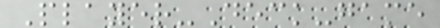Player-Deck-game
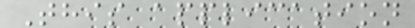This application
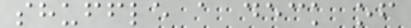shuffle a deck of
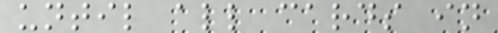until all cards in
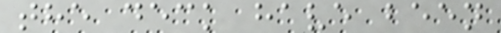the deck have been
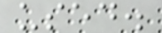used.
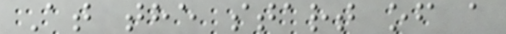At the start of a
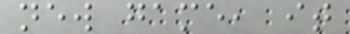new game, it
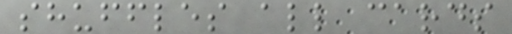shuffles all cards
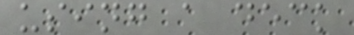using a deck
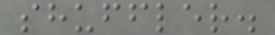shuffler.
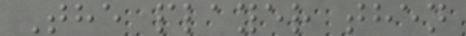The player then
